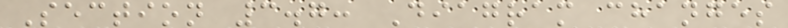Section 3.7: Diagram changes
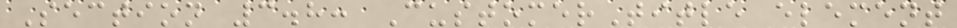Section 3.8: CustomerTitle element
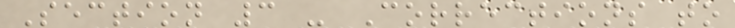Section 3 - Corrections to
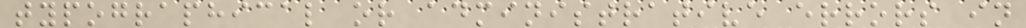typographical or administrative errors in
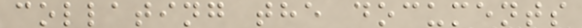collating the documents
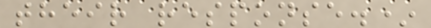their response.*
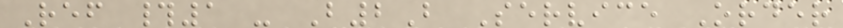Ref #1 - B2B Service Order
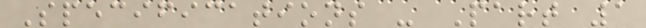Specifications - Part 1
